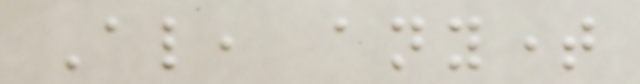Also, anytime
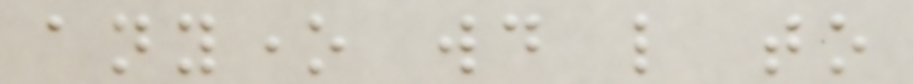anyone would like to
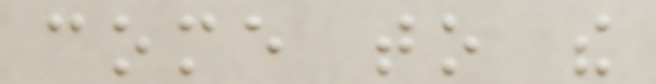come to the
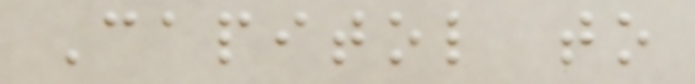Capitol to
